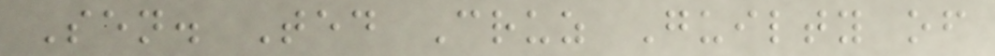Sen. Ted Cruz Guilty of
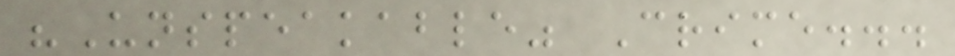"Unspeakable" Crime...
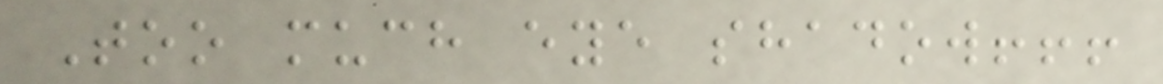Too much eye shadow!!!
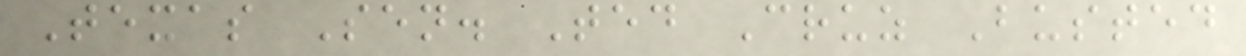Texas Sen. Ted Cruz Busted
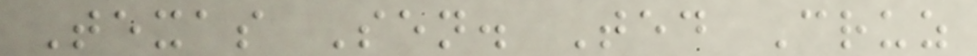Texas Sen. Ted Cruz
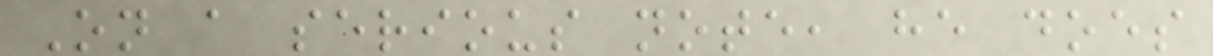On a serious note, he does
